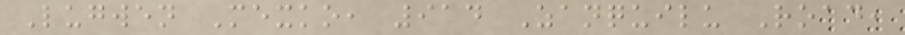Lugwen Mexko, 914 Zanquilu Road,
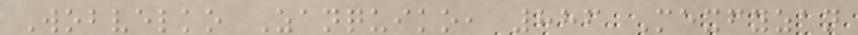Wobvelko Zanquiko, 886 Mexfyzan
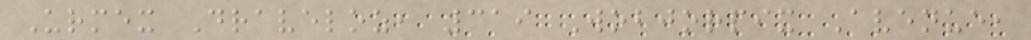Urmex Draveloz, 319 Wobjorpix Avenue,
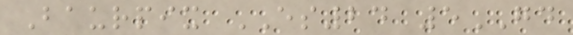Baurpix ES24 5GD
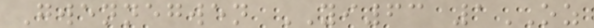Gwennegwen YI63 1OZ
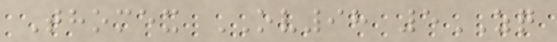Thomex OV98 5ZQ
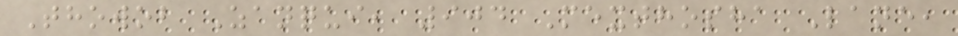Thowob Zanqui, 904 Mexthosha Lane,
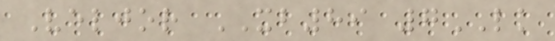Veljor XB89 7LK
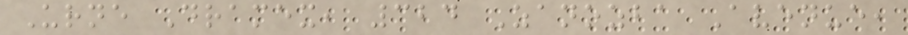Urne Dramex, 324 Zanozba Avenue,
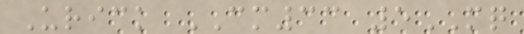Urick CM33 5MQ
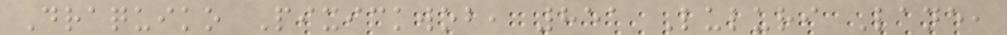Draquiko Pixickwob, 851 Luluri Lane,
